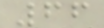66
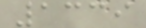1339
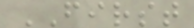FIRST
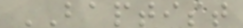BAPTIST
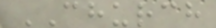CHURCH
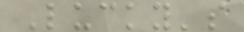Lucky's
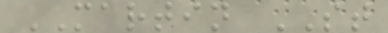MARTIN ST
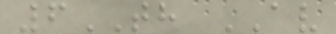6TH AV
